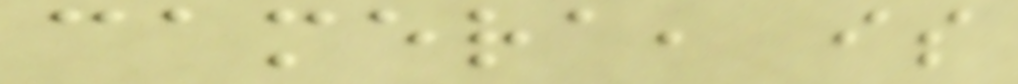camera, is
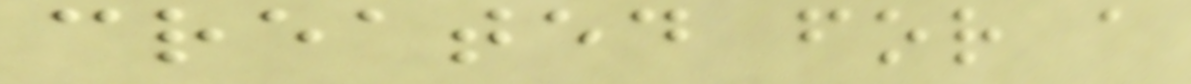created for a
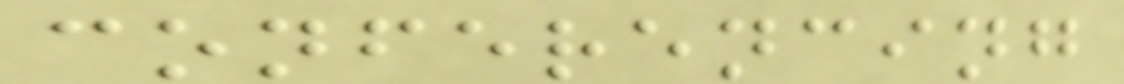conferencing
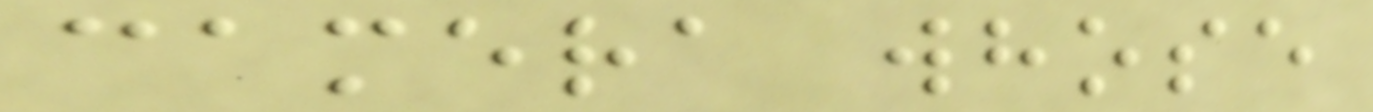camera whose
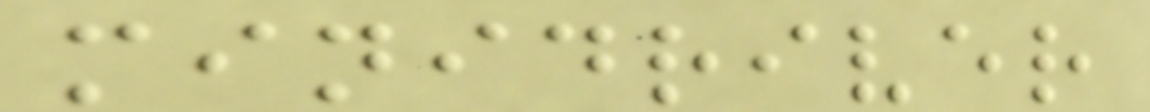minidriver
